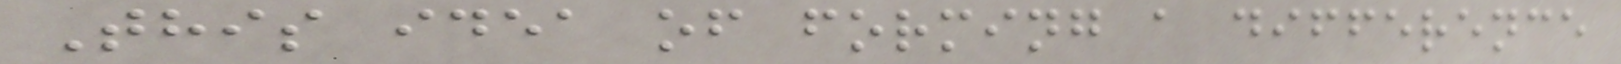This idea of forming a difference
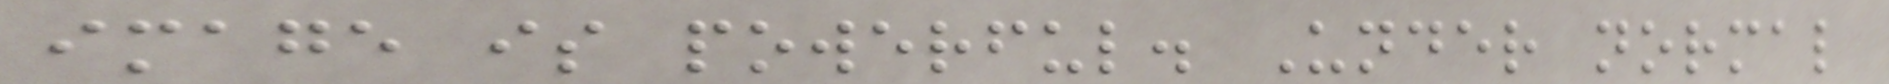image is powerful. Under normal
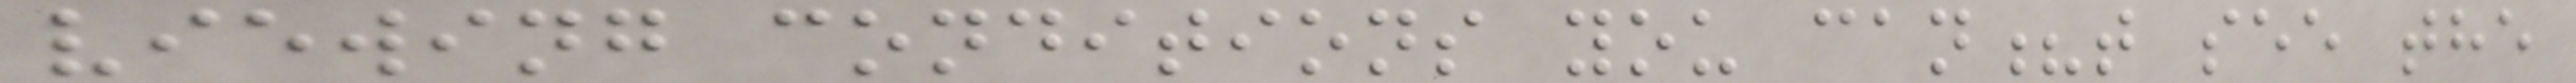viewing conditions you can?t see the
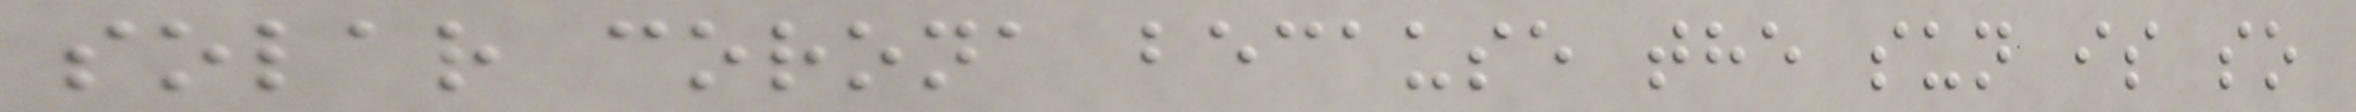solar corona because the sun is so
